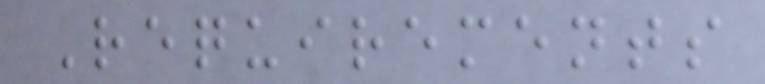Requirements
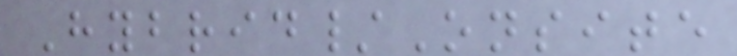Hybrid/Onsite
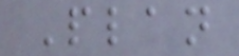Plan
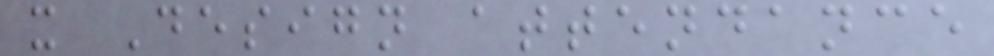x Design attendance
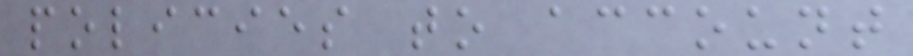policies to account
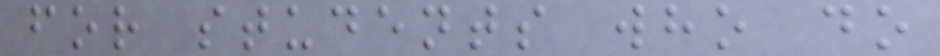for students who do
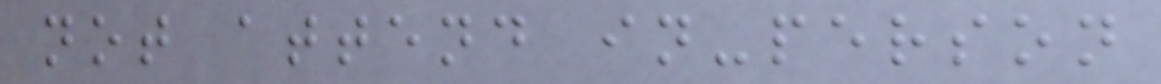not attend in-person
